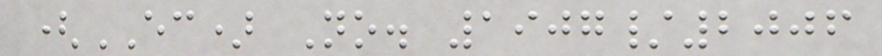(EC) No. 1907/2006
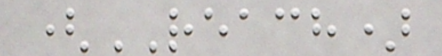(REACH)
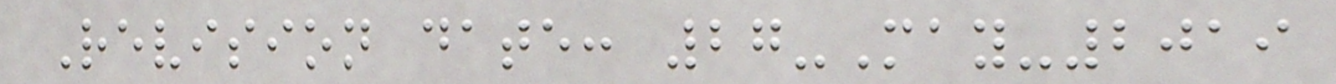Revision date: 27-May-2019
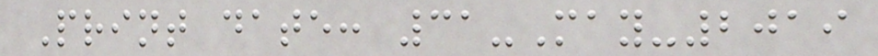Print date: 31-May-2019
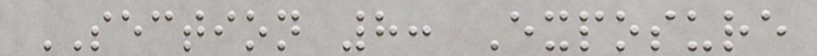SECTION 8: Exposure
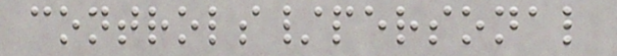controls/personal
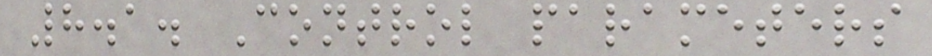8.1. Control parameters
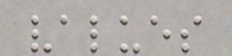values
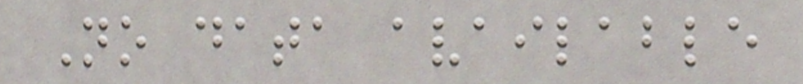No data available
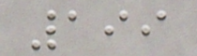199
